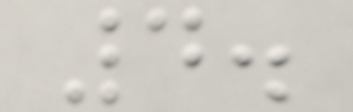4.
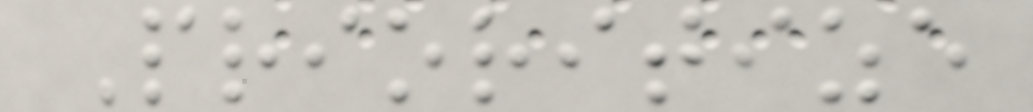Prioritize
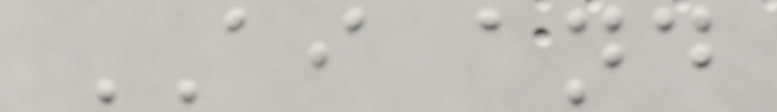AI and
